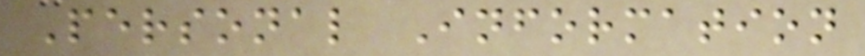Personal Information
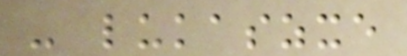- lukaszxe
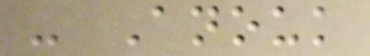- Anouk
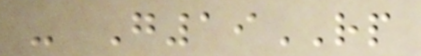- G19RP
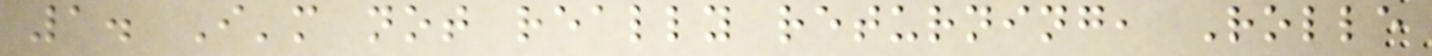1. I'm not really returning, Rolle
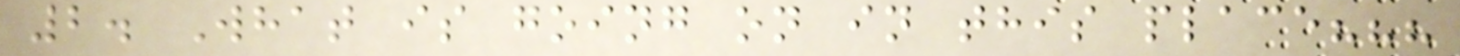2. What is going on in this place???
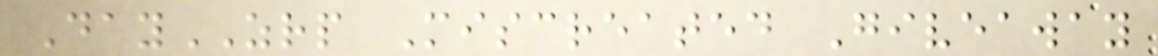DayZRP Miscreated Giveaway
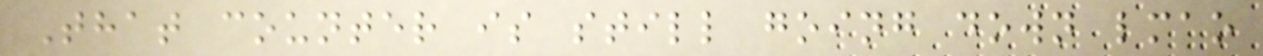That counter is still going down lmao
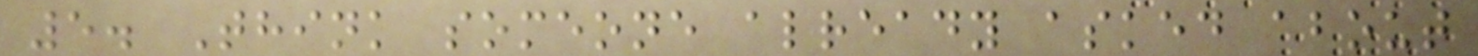5. Think someone already asked about
